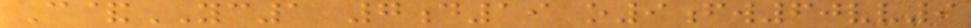C&YC1 7d19 o9fw60vv9
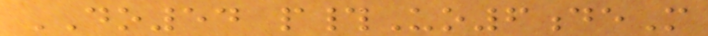DO54 p#Uo6deM
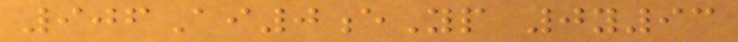906Ai0eYp 0y93
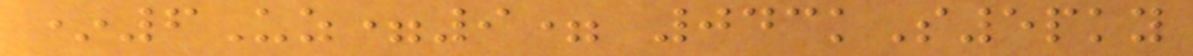*6Uz=9= 043kS5pky
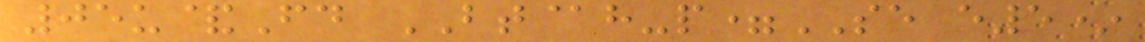05u&Fd BT@h-p=SE e5*
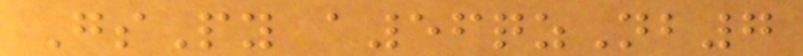GsPy a56qzNb7
